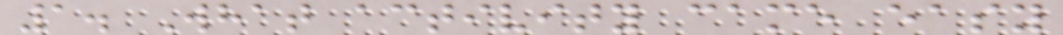1. What activity came easy
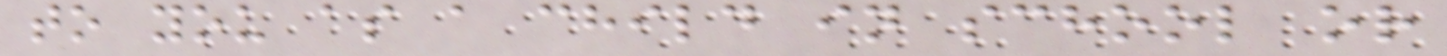to you as a child in school or
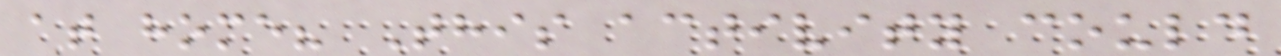at home? This activity could
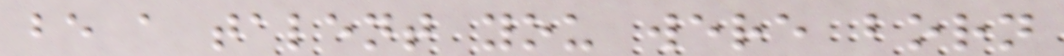be a talent you were born
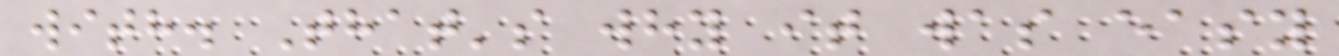with. That's why it was easy
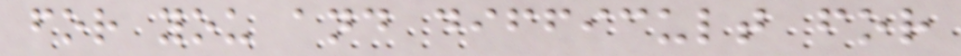for you and difficult for
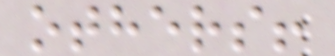others!
